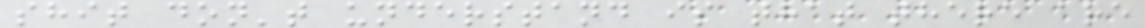shit don't understand is that there are
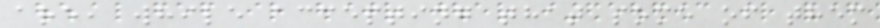are, while accepting that some of them
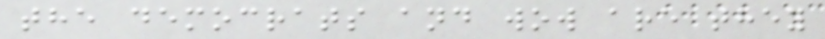the democrats and wow are they
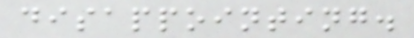disappointing.
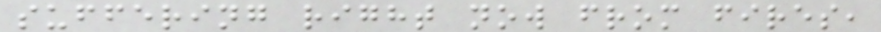suffering right now from fires,
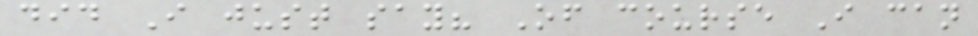did I just say? Of course I can
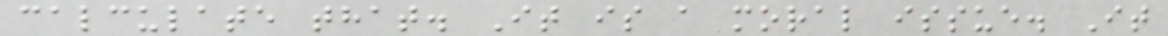calculate that. It is a moral issue. It
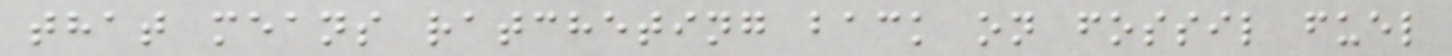that means ratcheting back on fossil fuel
